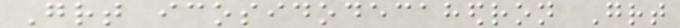Great icosidodecahedron Great
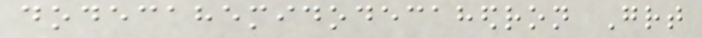dodecahemidodecahedron Great
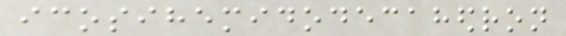icosihemidodecahedron
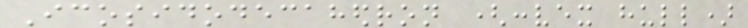Icosidodecahedron (convex hull)
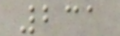231
